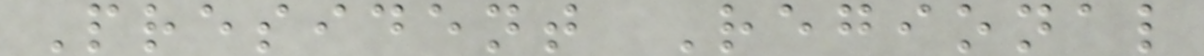President Regional
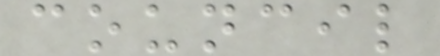council
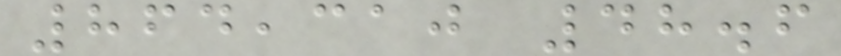864,310 48.6
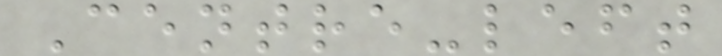Centre-left
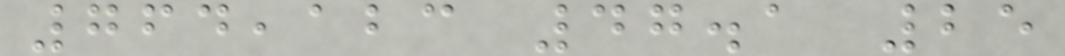764,123 47.1 25
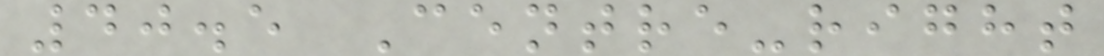40.5 Centre-right
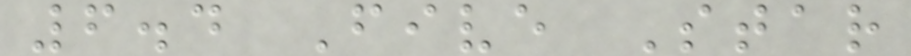6.4 Five Star
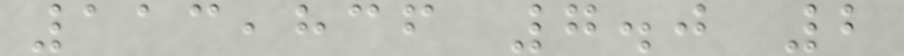113,836 7.0 2
